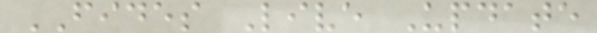FIDES Live Update
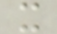x
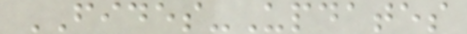FIDES-Updates
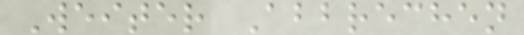Weiter Abbrechen
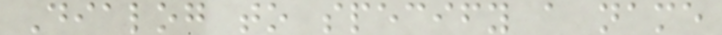Dialog to specify a name
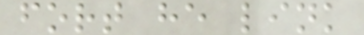fort he link
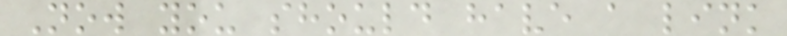Now you should have a link
